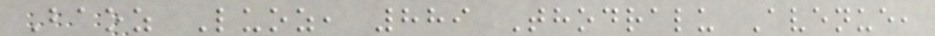Baoz Luoz, 889 Thodralu Avenue,
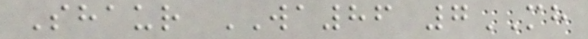Shaur WA86 7MH
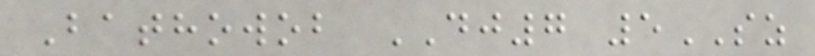Bathowob DJ7 5SZ
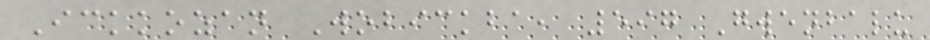Ickkozan Wobickba, 597 Gwenbalu
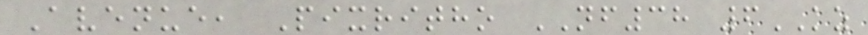Avenue, Pixritho NF38 6KZ
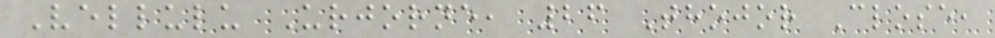Vellulu Urjorne, 26 Thojor Close,
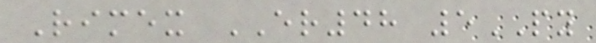Rimex ER48 5PY
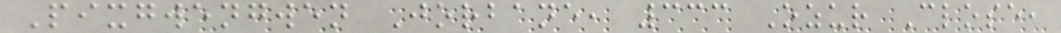Pixgwengwen Jorbane, 333 Ozur Close,
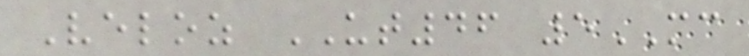Veloz UT46 5MC
